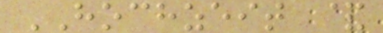HOCHZEIT &
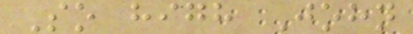So high John
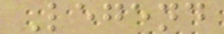Legend
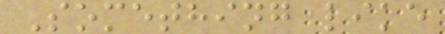Something like
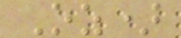Oz)
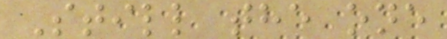Still the one
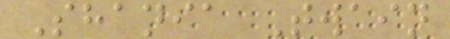Shania Twain
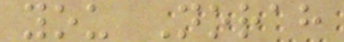you Norah
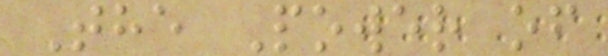The Power of
